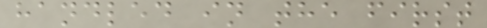handled in the first
